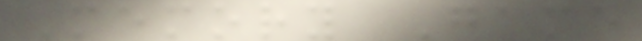Memory Game
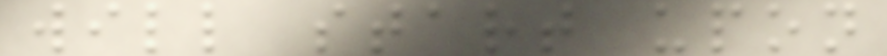will start upon
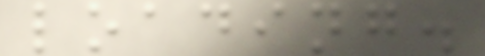loading.
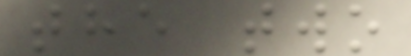the two
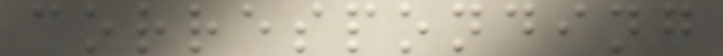corresponding
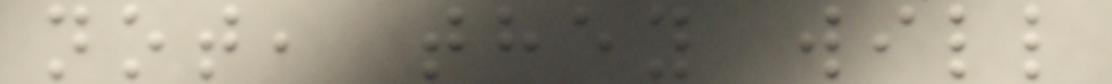not, they will
